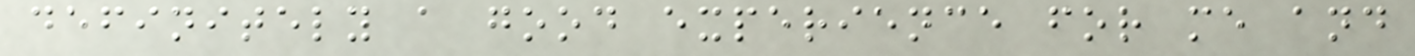definitely a good experience for me and
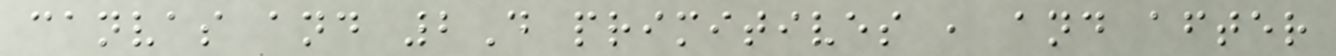canvas and 2D primitives , and after
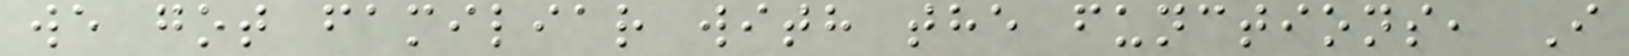we got familiar with the functions, I
